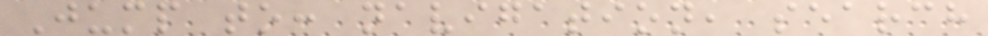Jump to: navigation, search
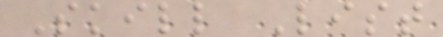Skill List
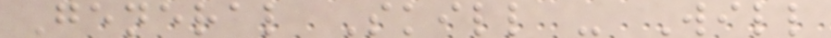General Skill - Will
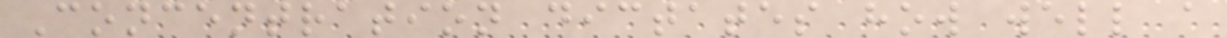Concentration dictates how well a
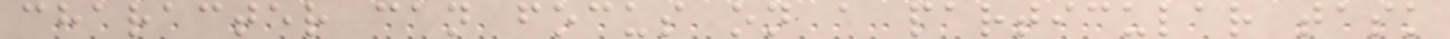character can focus on a particular task
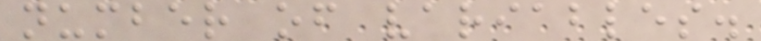number of variables.
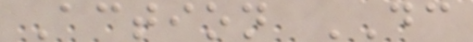Action DC
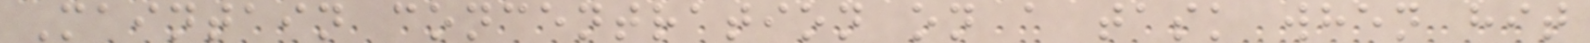Maintain concentration on a task when hit
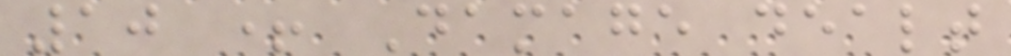10 + Damage dealt
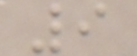9
